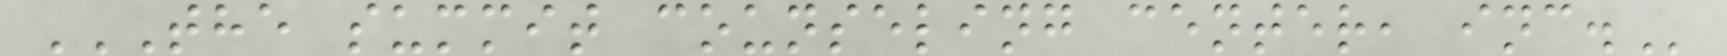THE SUMMIT COUNSELING CENTER, INC.
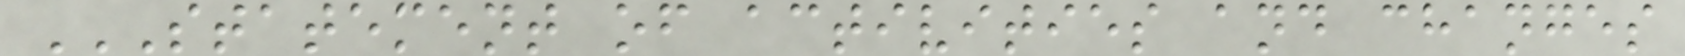STATEMENT OF ACTIVITIES AND CHANGES
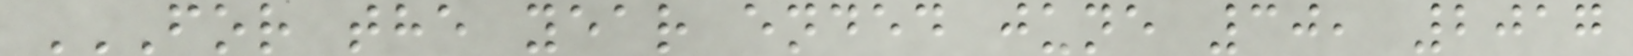FOR THE YEAR ENDED JUNE 30, 2017
